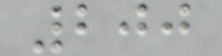200
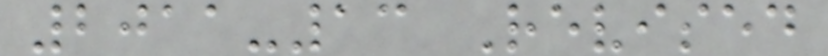2011-13 Revised
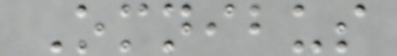Omnibus
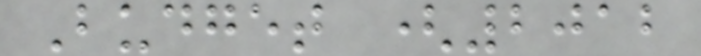Budget (2012
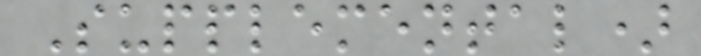Supplemental)
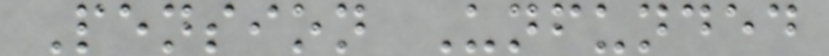Pension Unfunded
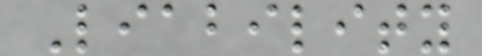Liability
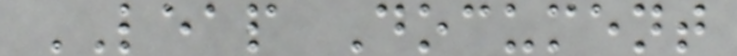LEAP Document
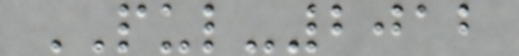PUL-2012
